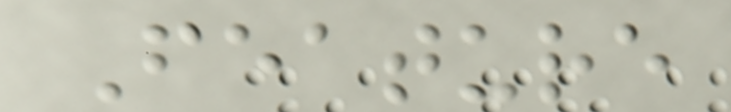Feature
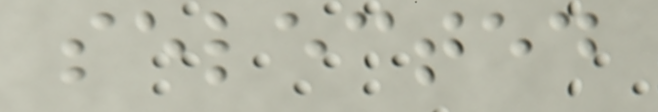selected
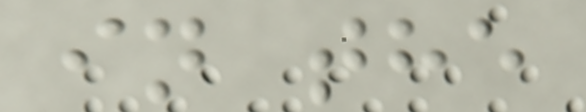in the
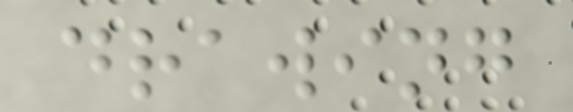drawing
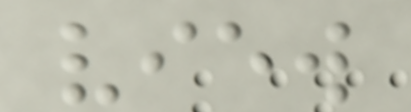view
